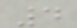4
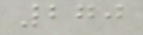270
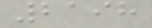2198
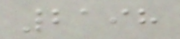2198
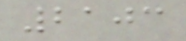2103
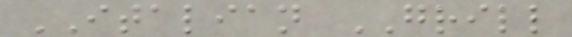ITALIAN GRILL
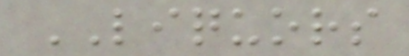LIQUORS
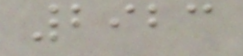2923
